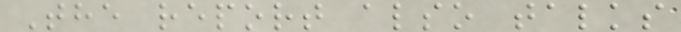The report also talks
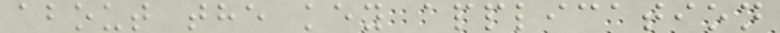about the key application
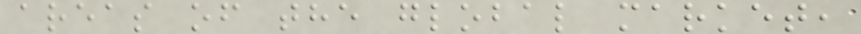areas of the global market,
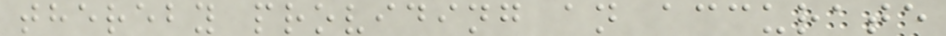thereby providing an accurate
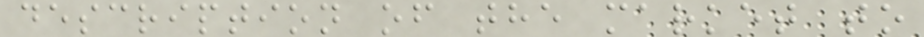description of the market to
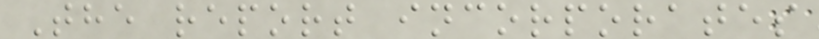The report incorporates
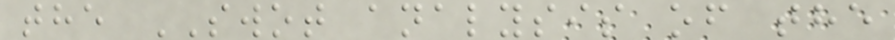the SWOT analysis of the
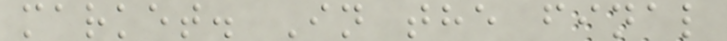market. In the final
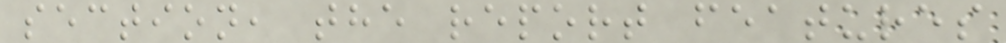section, the report features
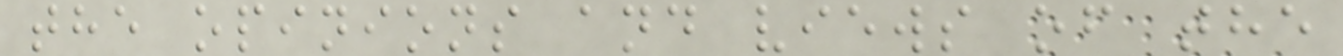the opinions and views of the
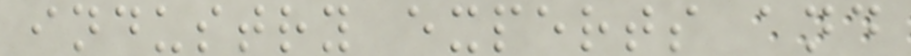industry experts and
